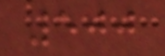500
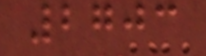2703
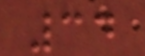34
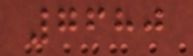7680
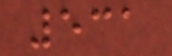531
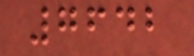7642
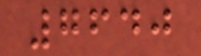7640
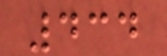434
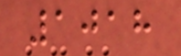1018
